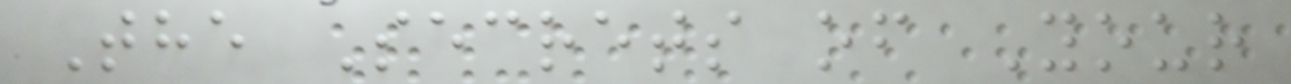The Secrets of Your
